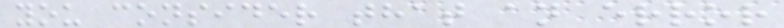you consider that an error
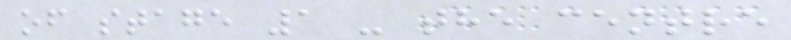of stage 1 - the centre
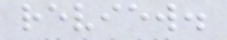review.
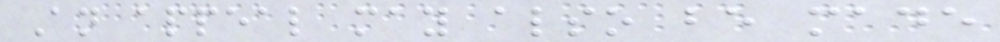An appeal may also be made
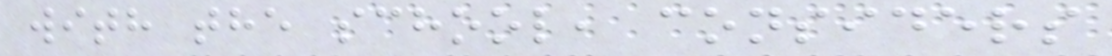with the school, considers
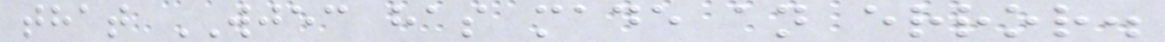that WJEC has made an error.
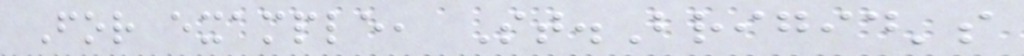For example, St.Brigid's
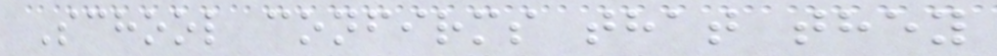School confirms that they
